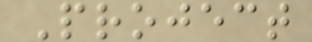Project
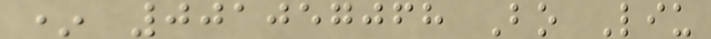* 001057068 Bo Liu
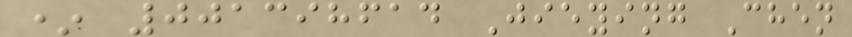* 001398614 Jieying Chen
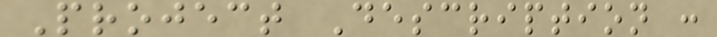Project Description :
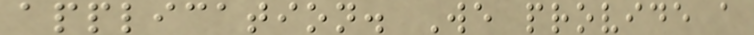application. We provide a
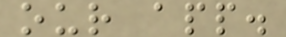our app.
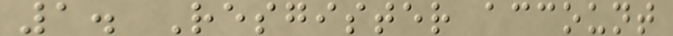1. Resgister account
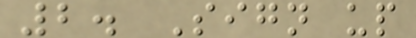2. Sign up
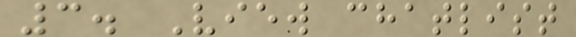3. View chatlist
